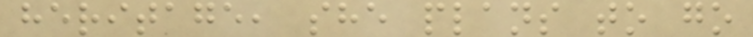heritage, she plans to go
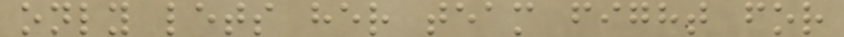only lets her team fight for
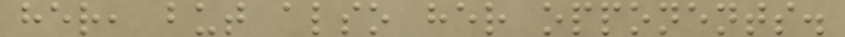her, but also her opponents.
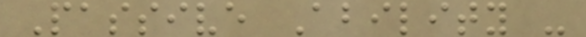Passive Ability -
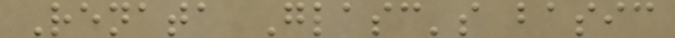Renata Glasc's basic
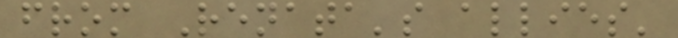from Renata's allies'
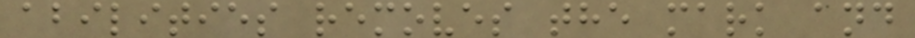abilities removes the mark and
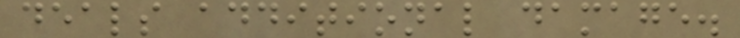deals additional damage.
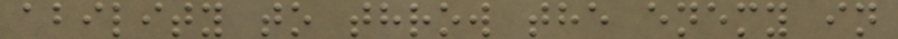ability to throw the enemy in
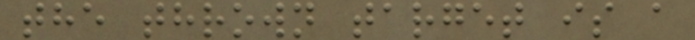the thrown target is a
